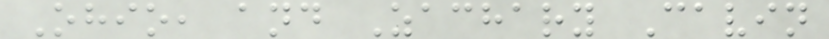Ohio, and Zachary Cavin
